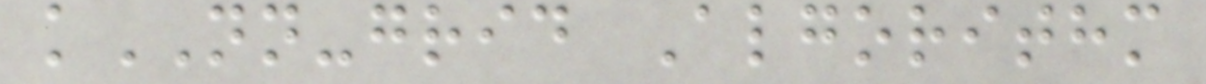kNN-grid Algorithm
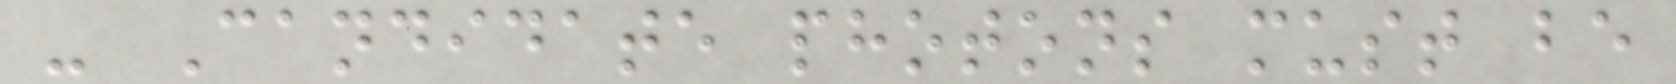- Candidate photons must be
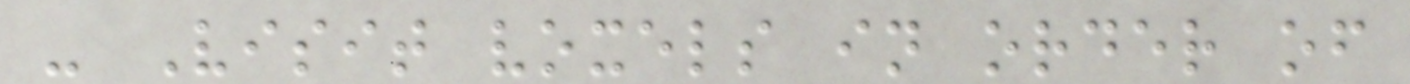- Visit voxels in order of
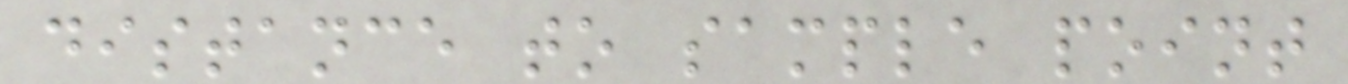distance to sample point
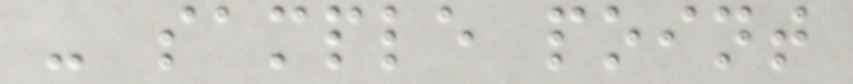- sample point
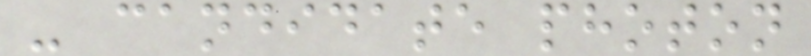- candidate photon
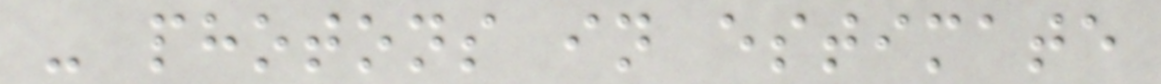- photons in estimate
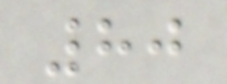80
